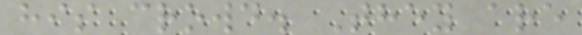his crowd. They are
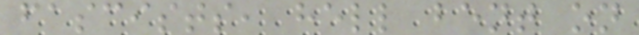fascists, hell bent on
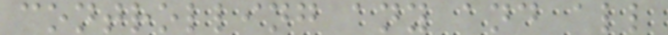controlling any and all
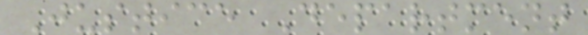Justice Department
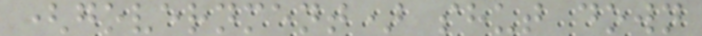(government) shut down
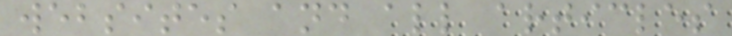websites and all articles
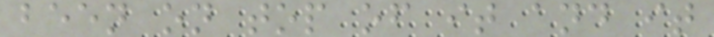been on top of it and it
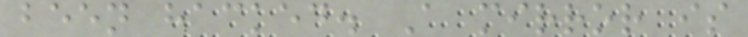been hacked. A mirror is
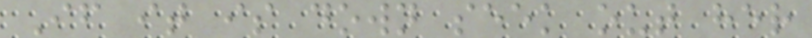If it is down seek out her
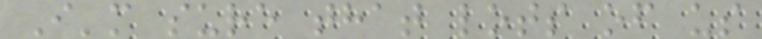I'm sure that lots of us
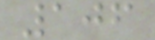106
